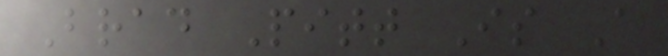Brad Pitt Is A
